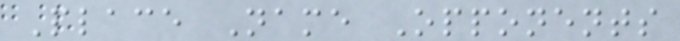Place Name Opponents
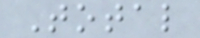Total
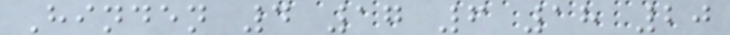Hinden 4 17 6 18 20
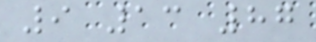9 13 87
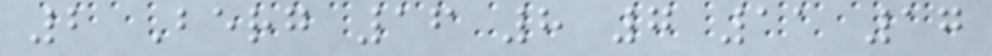2 Berg 16 8 7 11 17
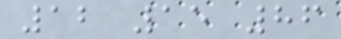12 15 86
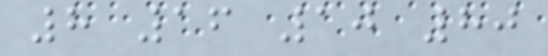8 16 10 80
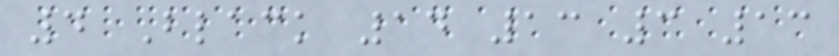4 Black 14 13 3 13
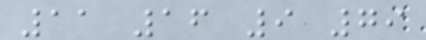11 16 9 79
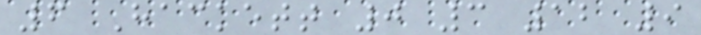6 Hackett 0 3 12 9
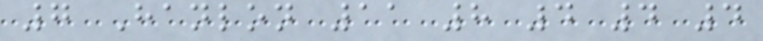7 Hanlon 11 8 4 4 4
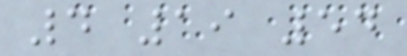4 19 54
